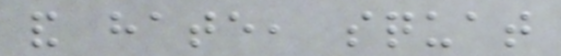and hate, squat
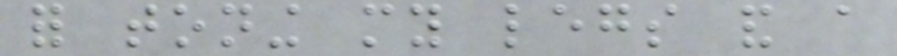for toning my legs and a
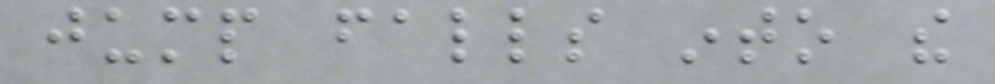jump falls into the
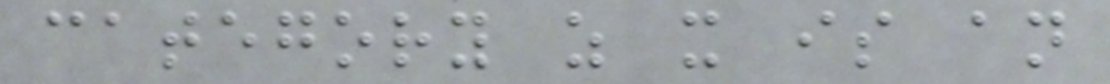category as it is an
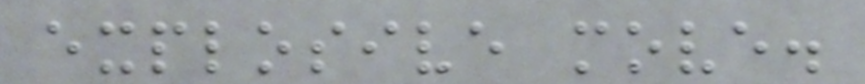explosive move.
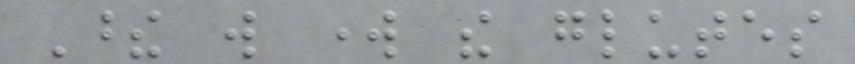These will work the glutes
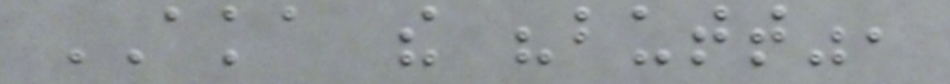AKA the "butt",
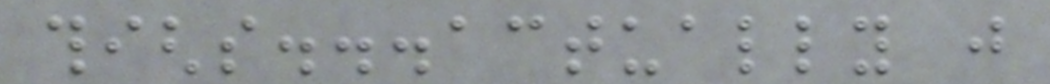thighs...actually just
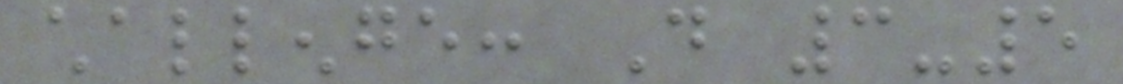challenge: Do 3-5
